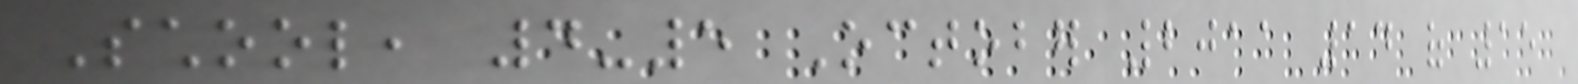School, 4-5 October 2011 14 of 15
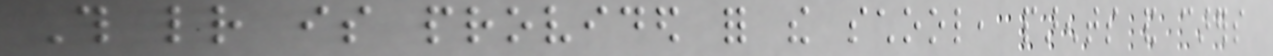This letter is provided for the school, parents and carers
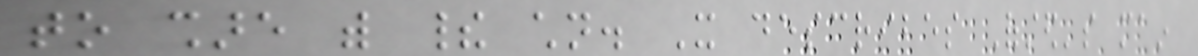to share with their children. It describes Ofsted's main
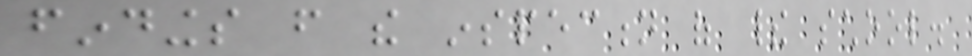findings from the inspection of their school.
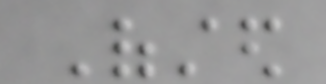Ofsted
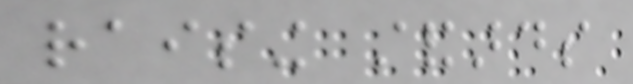raising standards
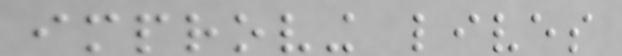improving lives
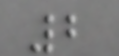2
